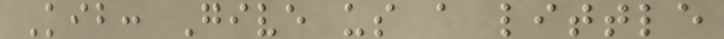Kib: Give us a little
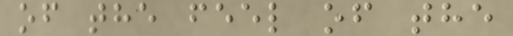of the feel of the
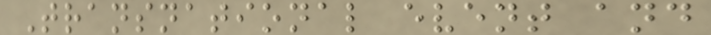Transnational event and
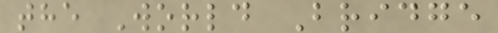the World Bridge
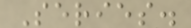Series.
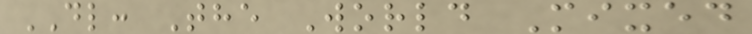DL: The World Mixed
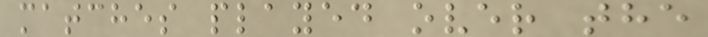matches played over the
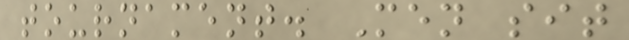tournament. Men sit
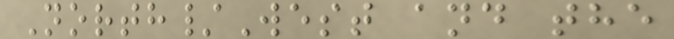North/West and the
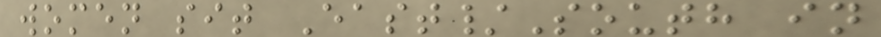women sit East/South in
